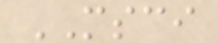MSCI
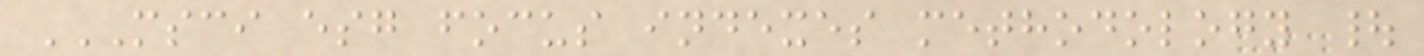MSCI ESG FOCUS INDEXES METHODOLOGY |
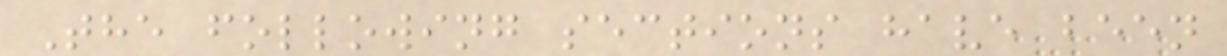The following sections have been
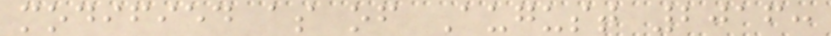modified as of August 2016:
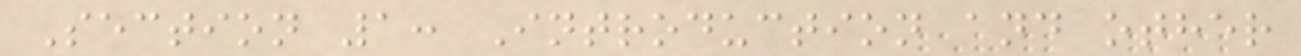Section 1: Introduction and other
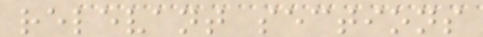relevant sections
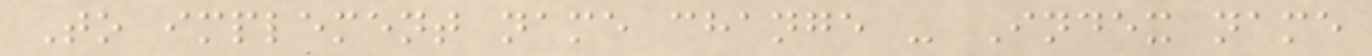To implement name change - Index name
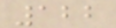122
